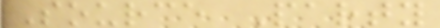Source Party
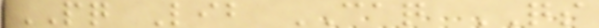PQ Lib CAQ QS
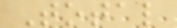Total
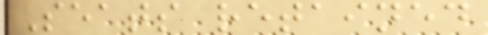Seats retained
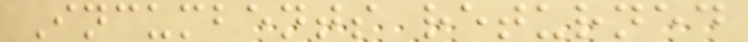Incumbents returned
